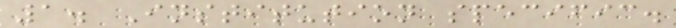1. Institution specific.
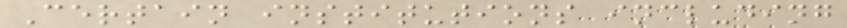Certain institutions including
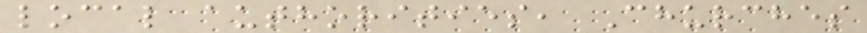local authorities, Churches
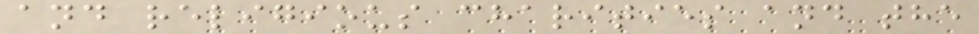and religious charities and the
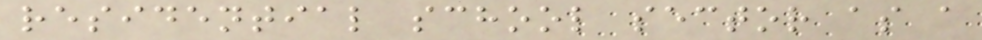residential school sector as a
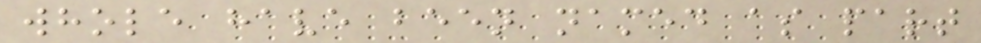whole have been named as part
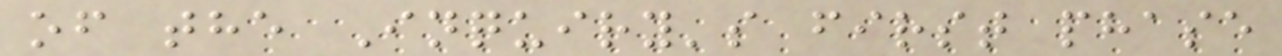of the Inquiry's first phase
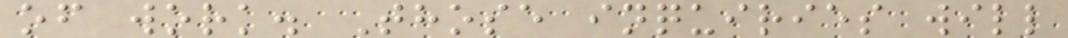of work. Those inquiries will
